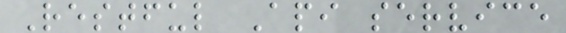Restful Api service
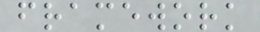framework
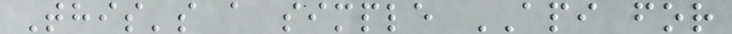This's a simple API for
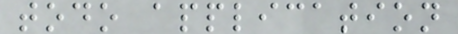todo application
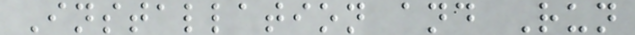Installation and Run
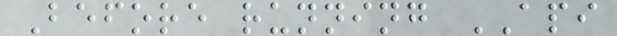Before running API
